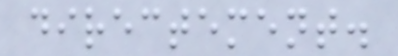directement.
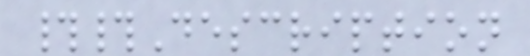##Description
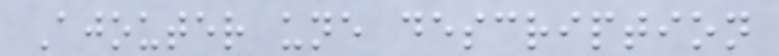Ajouter une description
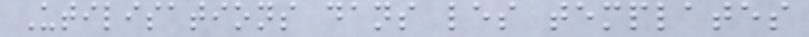Utilisations dans les templates
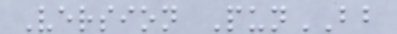Version PunBB
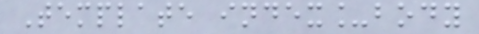Template index_body
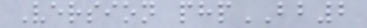Version phpBB2
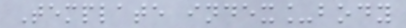Template index_body
